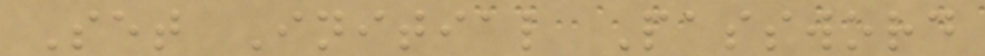Set Initial Password
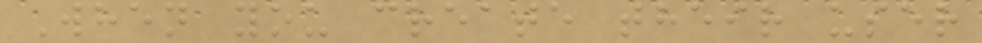When you create their user
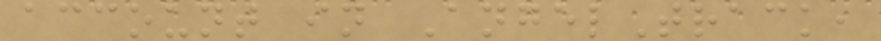account in AngelTrack,
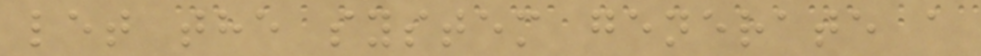let the system generate a
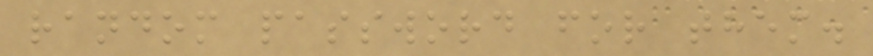random password for them.
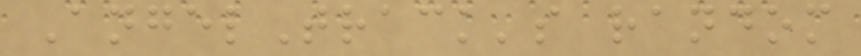AngelTrack's random
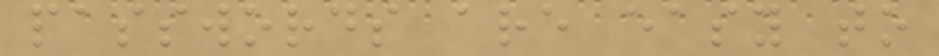passwords are easy to
